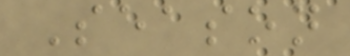Season
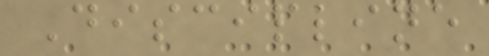Discipline
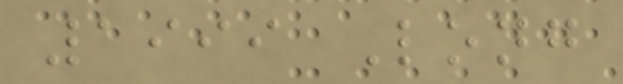1999 Long
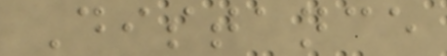Distance
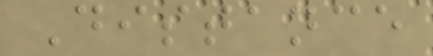Distance
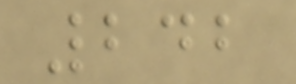242
